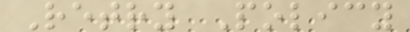Retry Policy
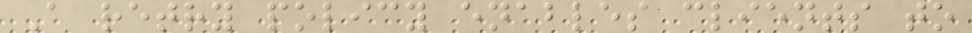A retry policy enables clients to
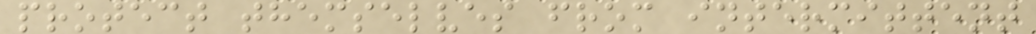protect themselves from intermittent
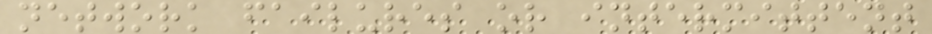network failures or intermittent
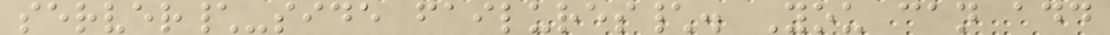server\-side failures\. You can add
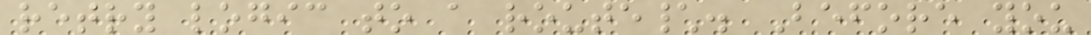retry logic to a route\. Before you
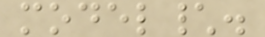model\.
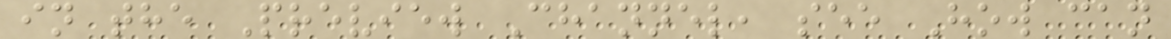in the Preview Channel, see How can
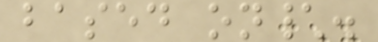based on\.
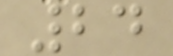24
